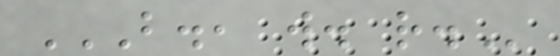B., W. R.
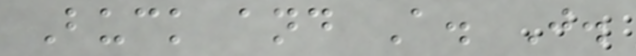Buck and A. J.
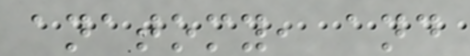anatomy, and
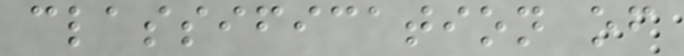classification of
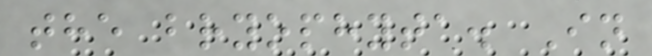the bryophyta. In
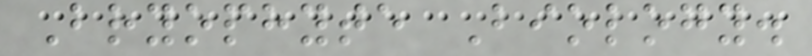Bryophyte Biology.
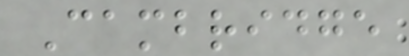Cambridge
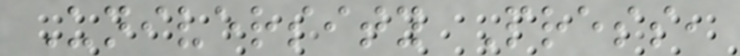University Press,
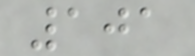101
